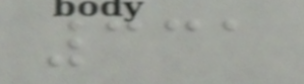331
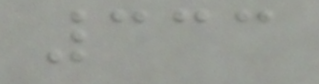333
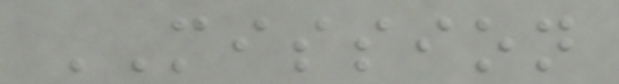MISSION
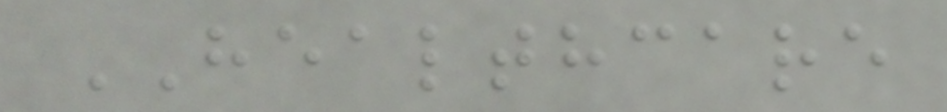HEALTHCARE
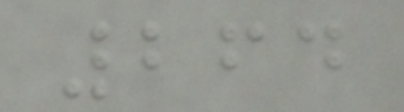264
